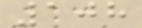108
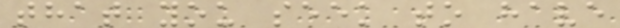that you seek to have
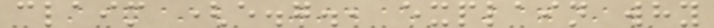claim (e.g., explain why
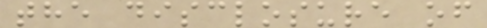the disclosure of
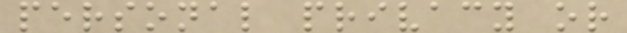personal privacy or
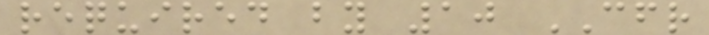required by 10 CFR
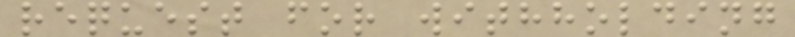request for withholding
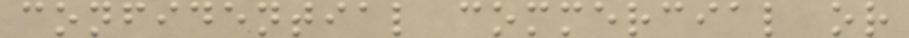confidential commercial or
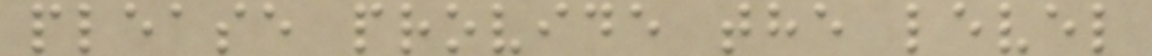please provide the level
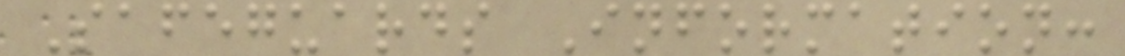Safeguards Information:
